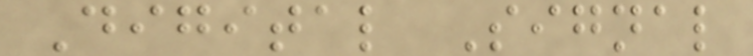Digital Signal
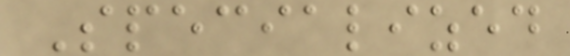Specialized
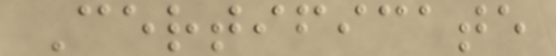Certificate
